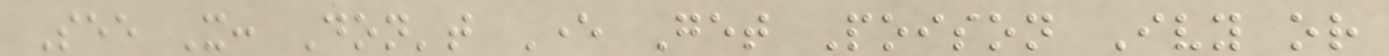See It: Don't Ever Get Poison Ivy or
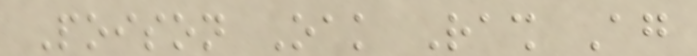Poison Oak Rash Again
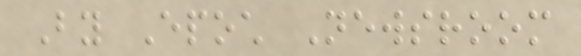By Epoch Newsroom
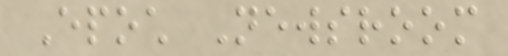Epoch Newsroom
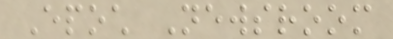Epoch Newsroom
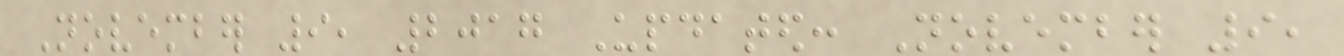November 9, 2017 Updated: November 9,
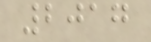2017
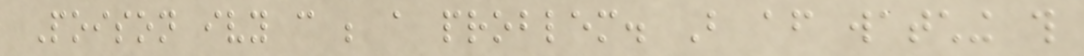Poison ivy can be a problem. But after watching this
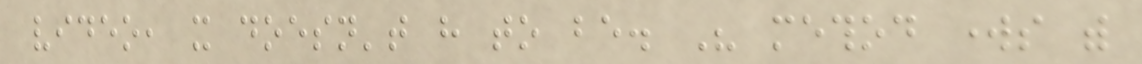video, it doesn't have to be. His method works with
